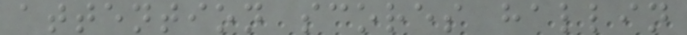attention scores hallin
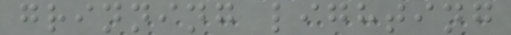grinning lighting
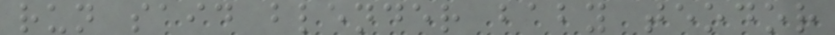run said blender baby teodor
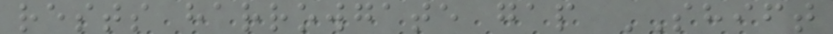rests harrowgate gap SHIFT
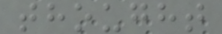thought
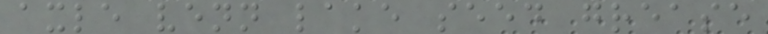axle venn lake seed grease
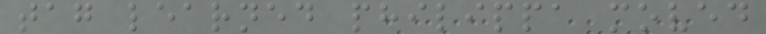tag learned philippa moved
